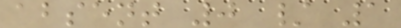absent 0 / 1
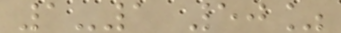1-1 50%
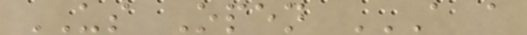US Open A A
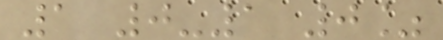1 0-1 0%
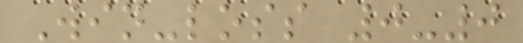Win-loss 0-0
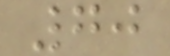70
